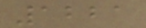1221
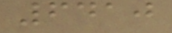6410
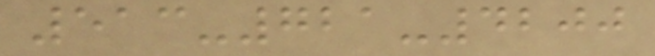513-721-4200
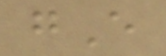gE
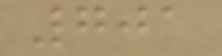701
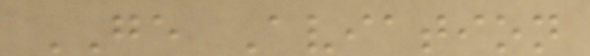GE Aviation
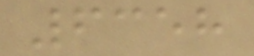6358
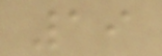19
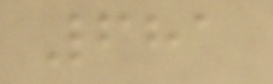681
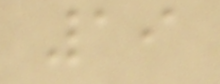19
